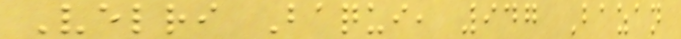Velri Baqui, 947 Bazan
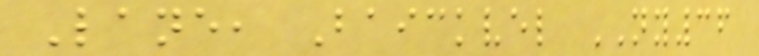Lane, Baickvel NY36
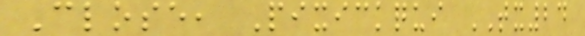Close, Pixickqui TX24
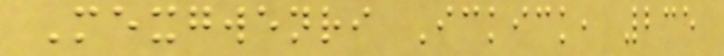Mexgwenri Ickick, 235
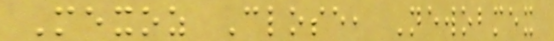Mexoz Close, Newobmex
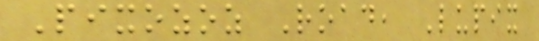Pixozoz Road, Lupix
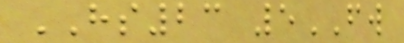HS23 5FW
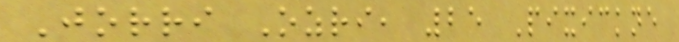Jorri Ozri, 25 Pixickne
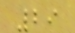29
